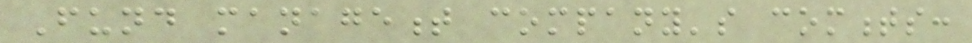Fund management company's comments:
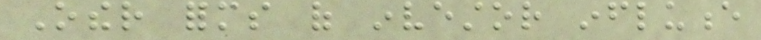Other forms of investor influence
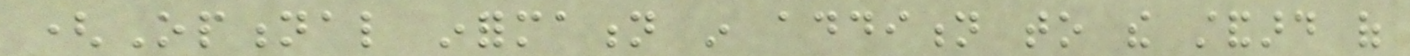(Optional information in addition to the standard of
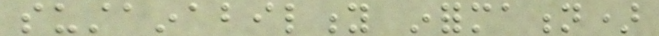sustainability information)
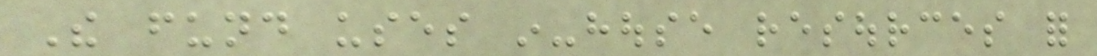The fund uses in-house resources for
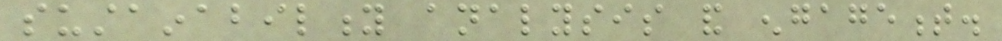sustainability analysis and engagement.
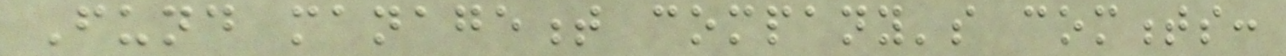Fund management company's comments:
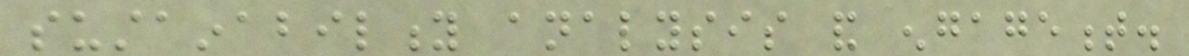sustainability analysis and engagement.
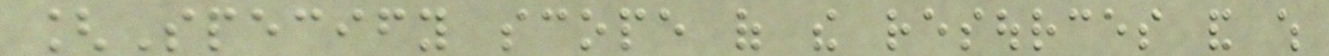[Specify scope of the resources and which
